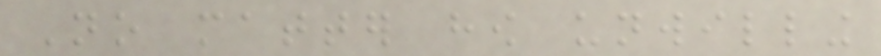No matter how unwilling
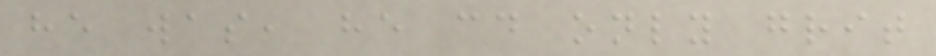he was, he could only grit
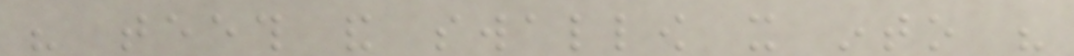his teeth and swallow it into his
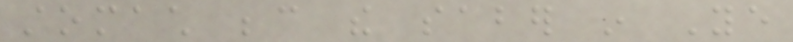stomach because the saber in Ye
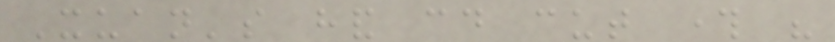Xuan's hand could cut through his
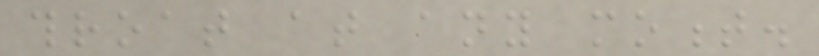throat at any moment.
